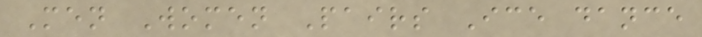Men Women Pairs Ice dance
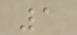1
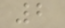2
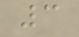3
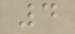4
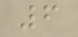6
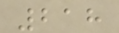218
